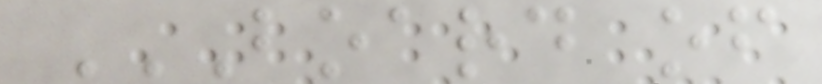BOARD OF
